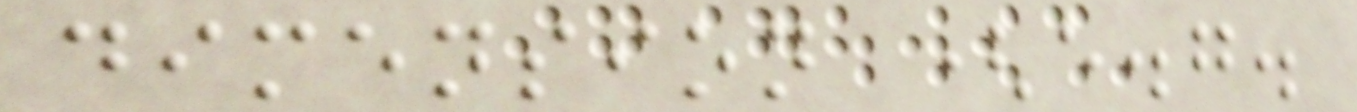dimension (e.g.
